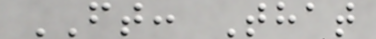FT: That
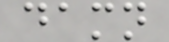damn
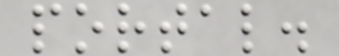portal.
